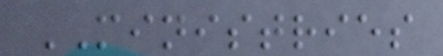MINISTRIES
